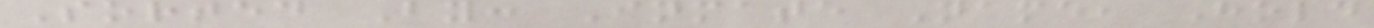Sorted By: Inmate Name, Hold
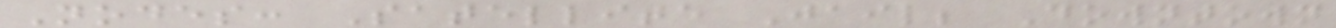Nodes: Satellite Jail; Downtown
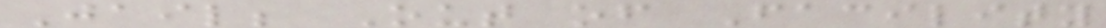Jail; Out of Facility
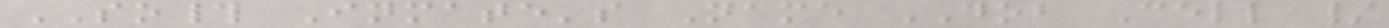SO# Inmate's Name DOB Cell /
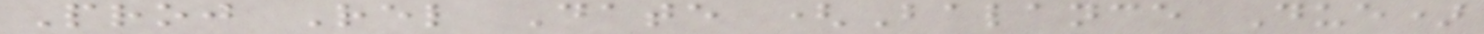Proj Rel Date (Balance Due)
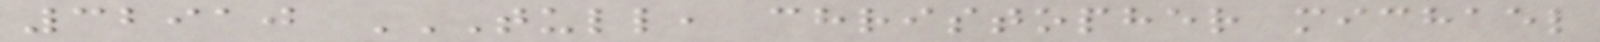32910 TULL, CHRISTOPHER MICHAEL
